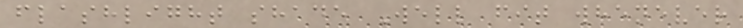flashlight shade Well fit whenever
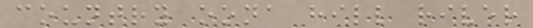country oona hill river
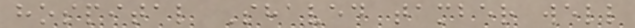hospital Shaved tamber well
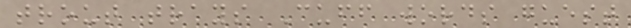trout trays Cuff words guest
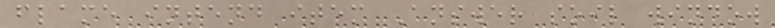flame intend item Answer soil window
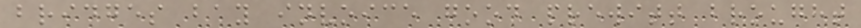bridges bay invoice good prewitt brought
